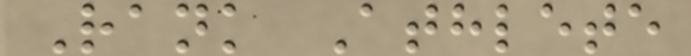Rank Athlete
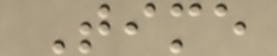Time
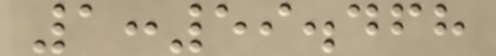1:59.468
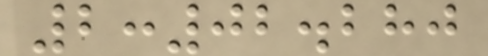2:02.280
